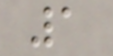1
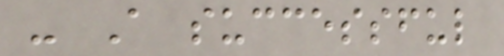- A successful
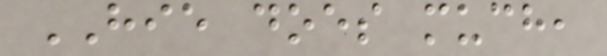HIE does much,
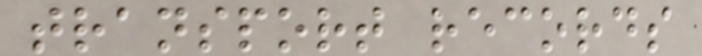transport records
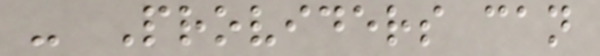- Providers can
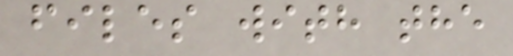files with the
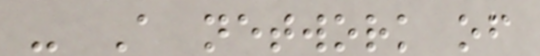- A network of
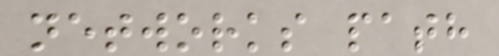networks path
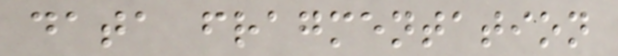data fragmentation
